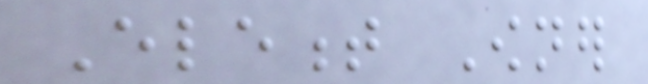Element Owner
